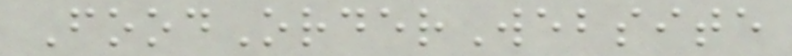FoodOrderWebsite
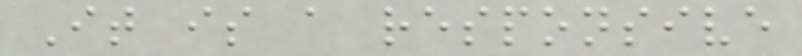It is a responsive
